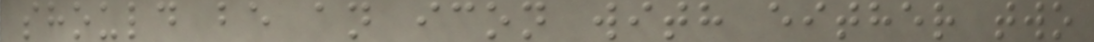should be an icon with either two
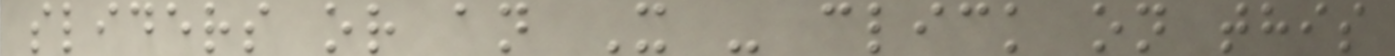sliders or an X - click on this
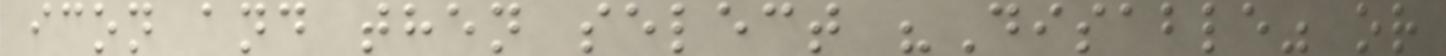icon and then select "Disable" or
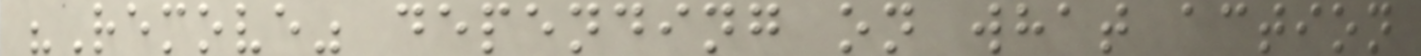"Remove" depending on what action
